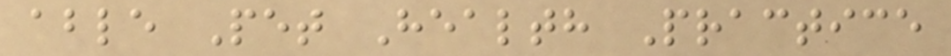able Pet Health Practice
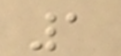1
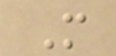M
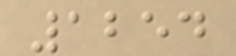1254
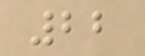22
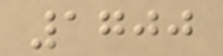1700
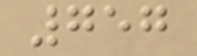757
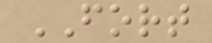FORT
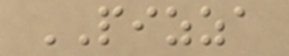PIZZA
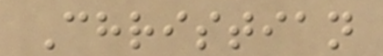Christian
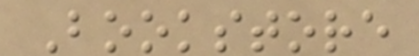Bookstore
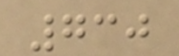730
